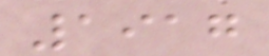1917
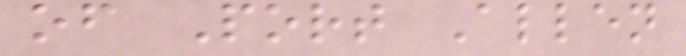of Port Allen
